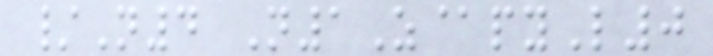/N4 N1Z@pyL0
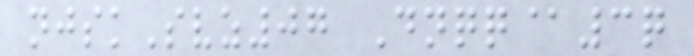njskSvz07 Dnqq@3q
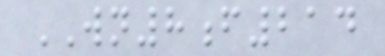WN8f214
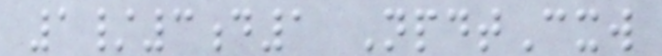1/3d1 NpdtCxw
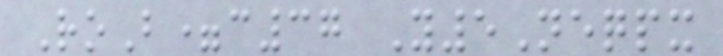RoB=c37 Y5Neqpx
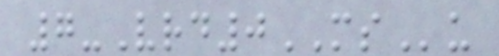7-Vrd0MSu
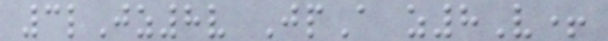3lJz8v JpA z8V+
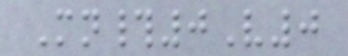Mn#0V0
